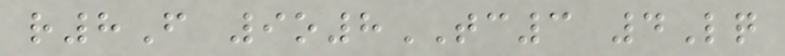r8F 9o8TC3 4Lq
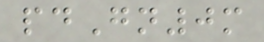pdGn0m
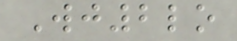Wj2lo
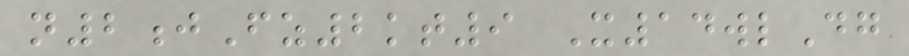n2jFz2kt9 X14wlDg
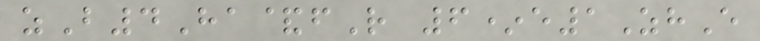zB4Ha&fR 6*e1ZhE
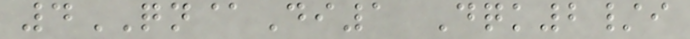4QN@Di1 Dqk2/i
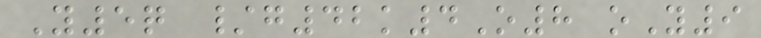Y5q /g42k4O8 oY9
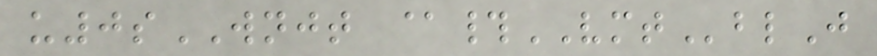u0sWNJT @#VMTblJ
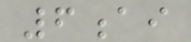6ai
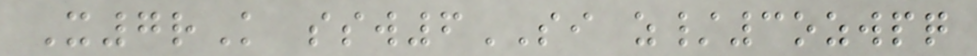X7rK ssw6SI z/3ozwpq
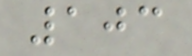103
